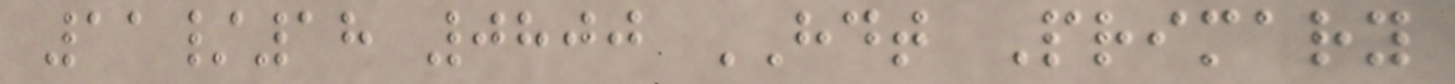11/18 0800 HDT Primary
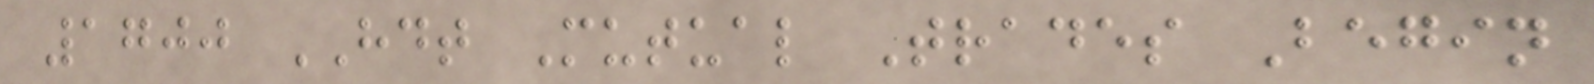1700 HDT Mutual Trades Begin
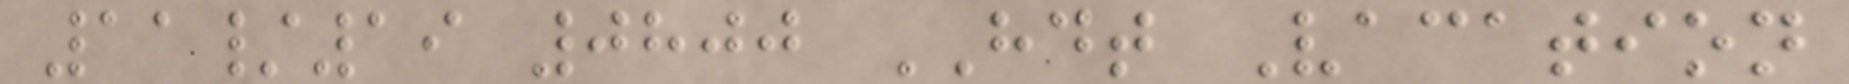11/19 0800 HDT Vacation
